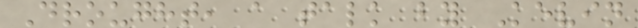Drought, a talk by Kevin
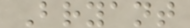Bryant
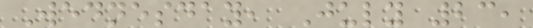Wednesday, July 23,
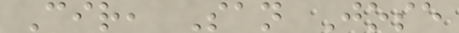Cir, San Jose
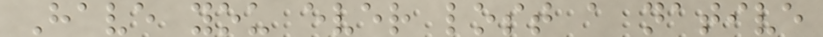Have you ever lost a native
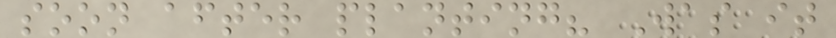soon after planting? Was it
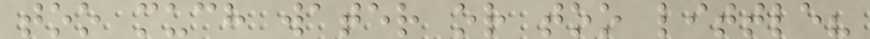too much water or too little?
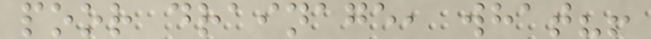poor drainage, what?!
